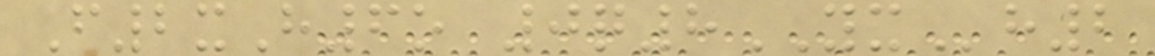F2xH6o 0q8YXh2
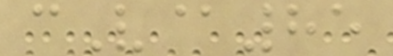cV@85
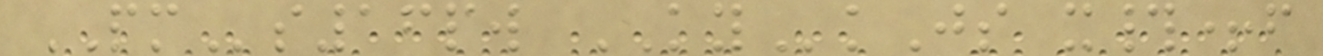PMs16pw KYkJs x#+f
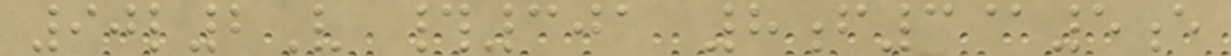90l2V #301 8f3@5e
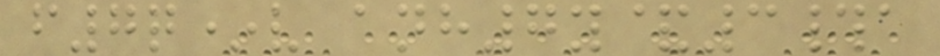f7q*v anh7y&3#a
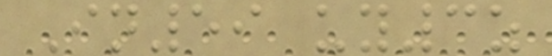In59 uy3z
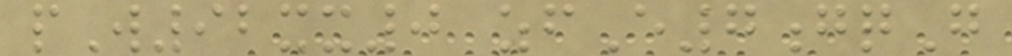pW92xx0 zfE7gqG
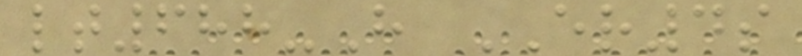lt688-H ER4s
